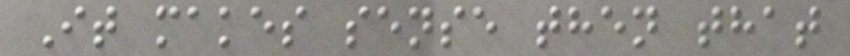It makes sense then that
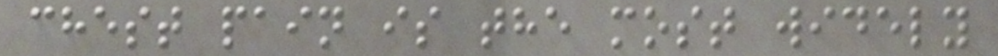chest pain is the most widely
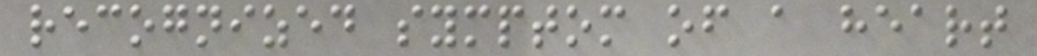recognized symptom of a heart
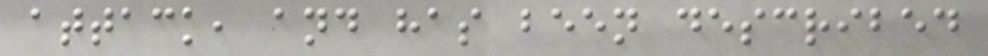attack, and has been described
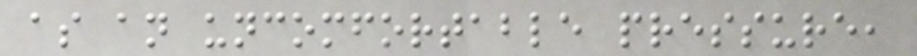as an uncomfortable pressure,
